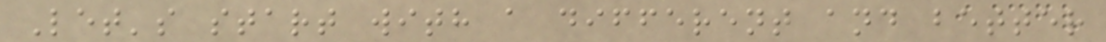Let's start with a different and better
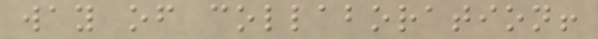way of collaboration!
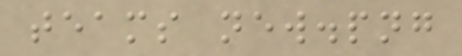teams new.png
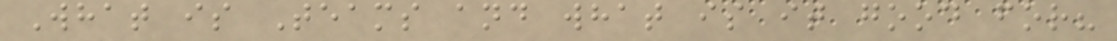What is Teams and what is it good for?
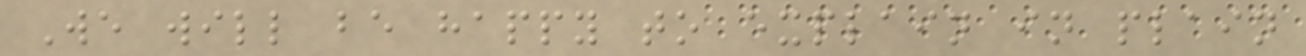We will be happy to explain in plain
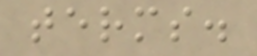terms.
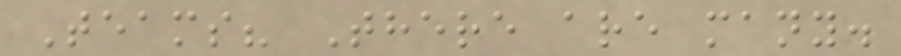Teams? There are many.
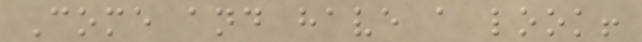Come and have a look!
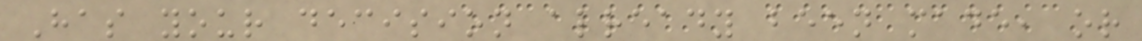Has your decision already been made, or
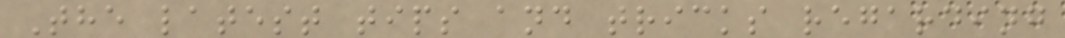The latest tips and tricks regarding
